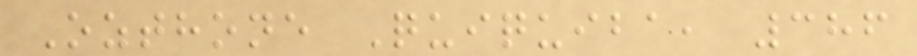Ozthone Quiquiba, 386
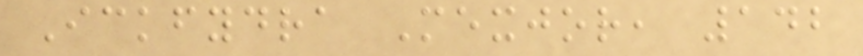Ickfydra Mexjor, 142
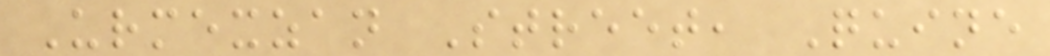Urmexzan Street, Quine
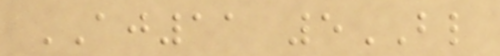AJ11 5BL
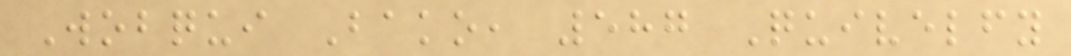Wobqui Bako, 587 Quivelfy
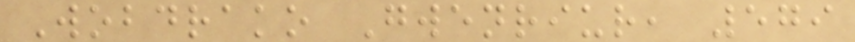Wobdrako Gwenriur, 579
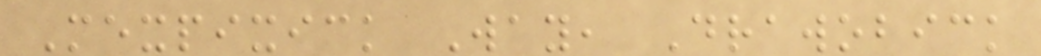Mexpixick Way, Drawobick
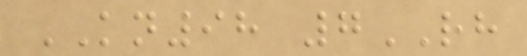KN98 7RH
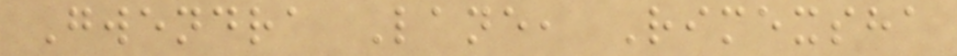Gwendra Lane, Rimexsha
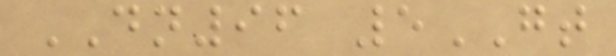DN96 5GT
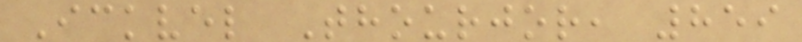Ickvel Thourjor, 859
